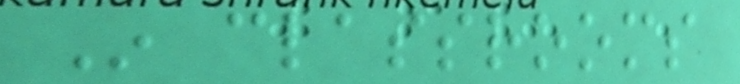In classrooms
